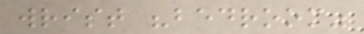wrist "bedroom"
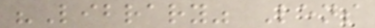"Library" Lens
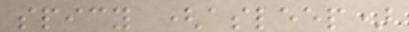spicy (asleep)
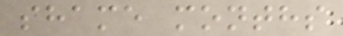shame months
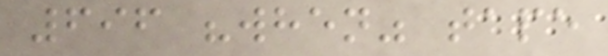696 "when" tape
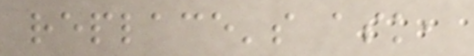replace's ask,
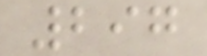297
